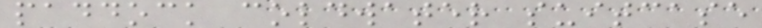paddock coldwater suitcase
